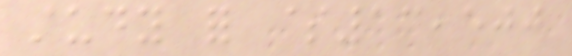study for $13,500
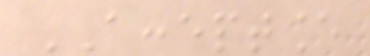ACCEPTANCE
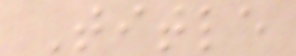Title
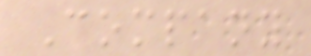Company
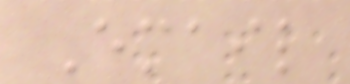Email
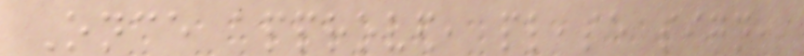Once approved, please sign,
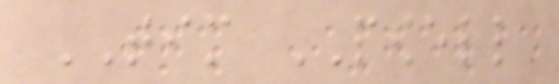TIM POWELL
